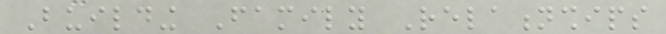Building Family Relationships
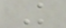Knowledge
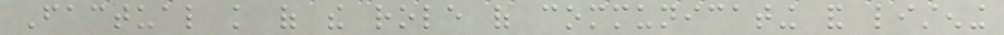Factual knowledge of the role of communicating and listening
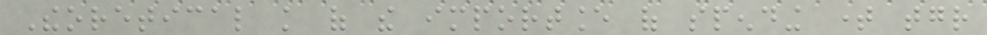Theoretical knowledge of the importance of spending time together
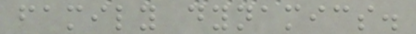family dynamics.
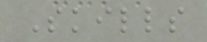Skills
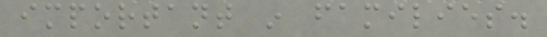important in families.
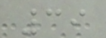39
